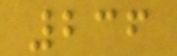236
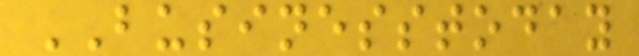BUSINESSTODAY
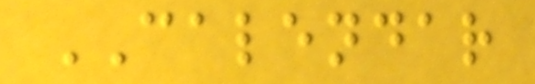CALENDAR
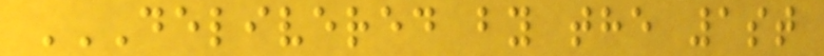DELIVERED BY THE 1ST
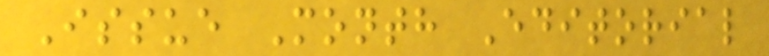Issue Month Editorial
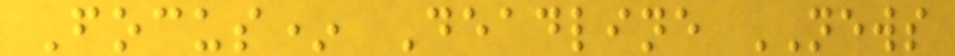Focus* Deadline NEWS
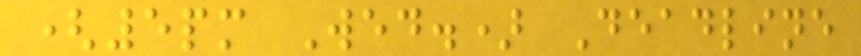(5pm Wed.) Deadline
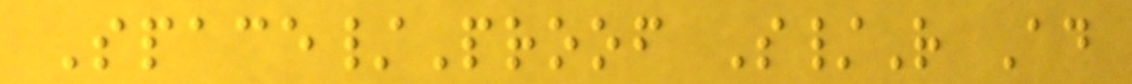Space/Proof S/R Ad
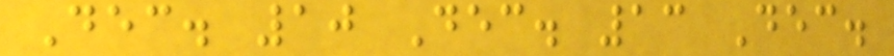Dec. 10 Dec. 13 Dec.
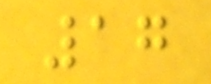17
